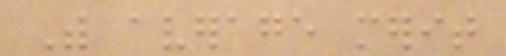With average merit
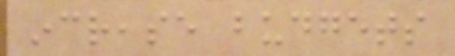increase budgets
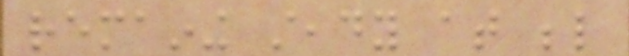remaining steady at below
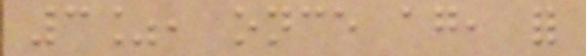3%, once again, for
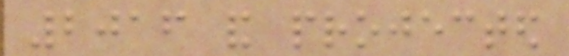2016 and projected
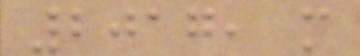2017, more
